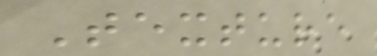Texture
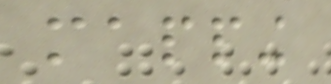mapping
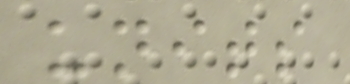units
